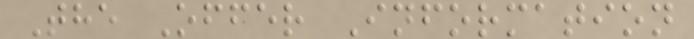The Offer Information
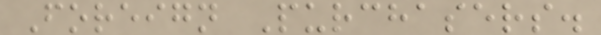Foreign Purchasers.
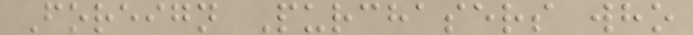Foreign Purchasers who
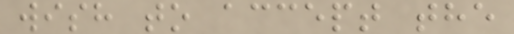wish to accept the
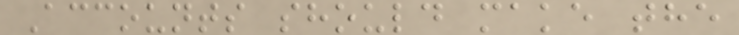Accounts should make the
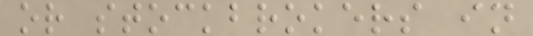or stockbrokers in
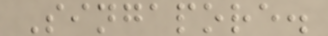Singapore.
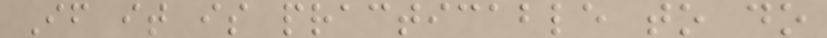If it is practicable to do
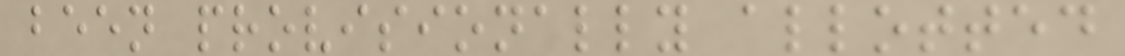been provisionally allotted
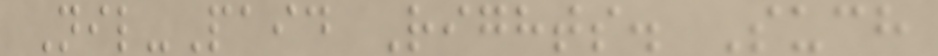Nil-Paid Rights. Such
